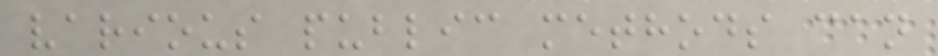various public methods can
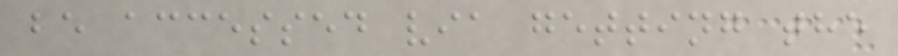be accessed via getting the
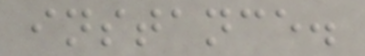instance.
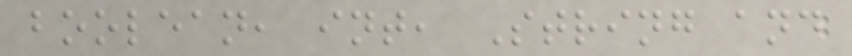boolean, int, String and
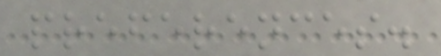preferences.
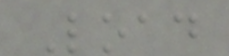Load
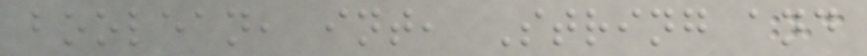boolean, int, String and
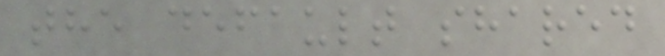the default shared
